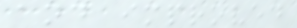and improved
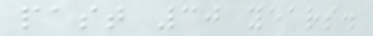past 30 years.
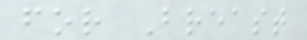for Breast
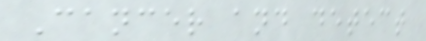Cancer and detect
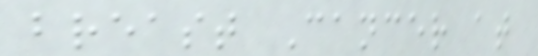breast Cancer at
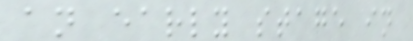an early stage in
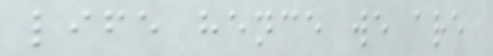life hence we are
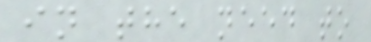in the need to
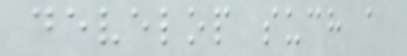develop such a
